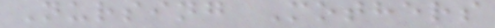Nursing Mothers
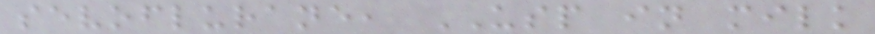sevoflurane, USP in milk
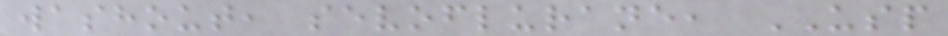washout, sevoflurane, USP
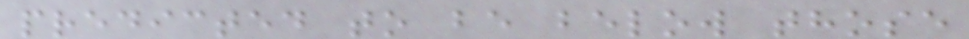predicted to be below those
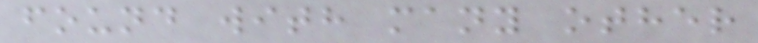found with many other
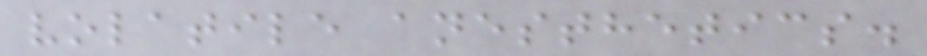volatile anesthetics.
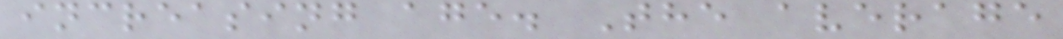increasing age. The average
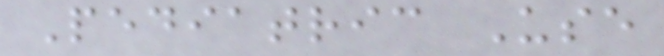Pediatric Use
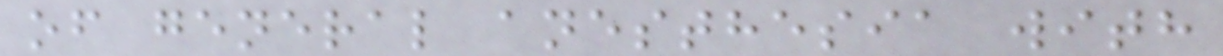of general anesthesia with
